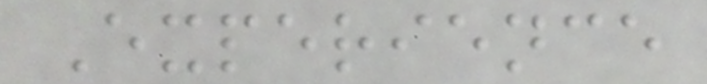Experience
